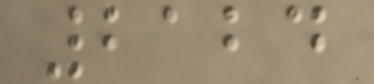2124
